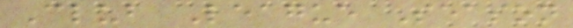Club League Season
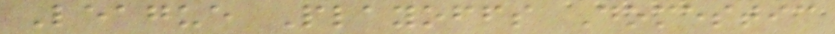League Playoffs Domestic
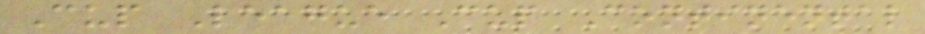Cup League Cup Continental
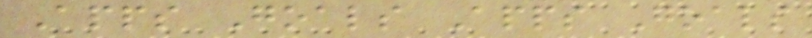Apps Goals Apps Goals
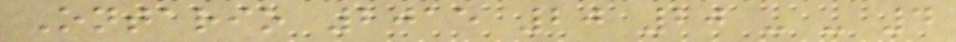Ontario 2015 20 20 - - 4
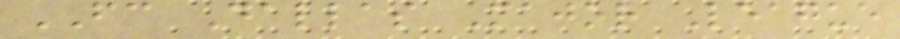FC Dallas Major League
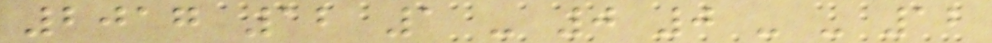2017 12 1 - 0 0 - - 12
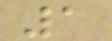1
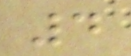4
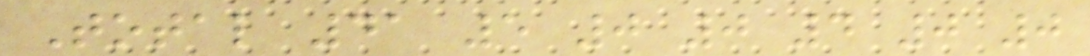Total 41 5 0 0 4 0 0
